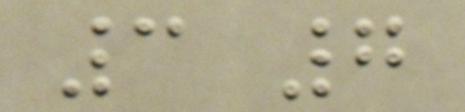3 7
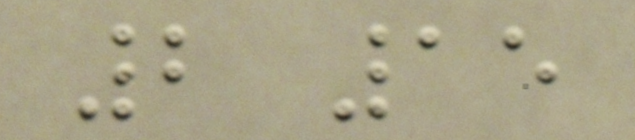2 15
